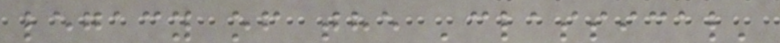legacy of the 'classical'
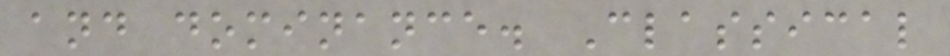and dominance. Classical
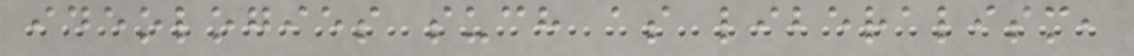ideologies such as liberalism,
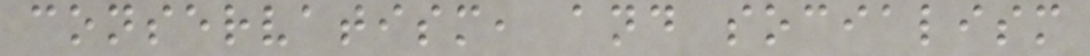conservatism, and socialism
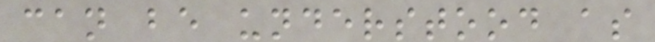can be understood as
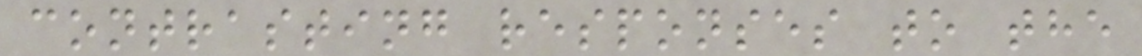contrasting responses to the
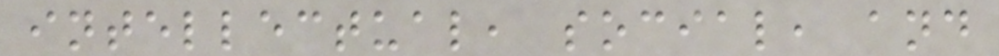intellectual, social, and
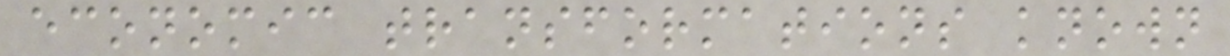economic transformations known
